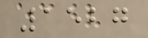1527
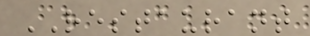RESTAURANT
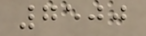7500
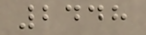2448
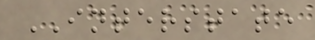INTERSTATE
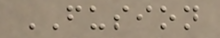FUSION
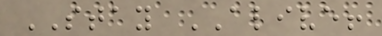STAY ALIVE!
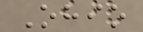Ohio
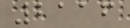2116
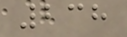238
